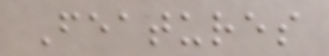Features
